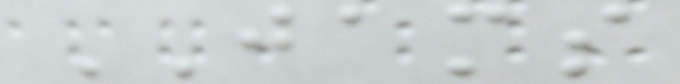JAMS
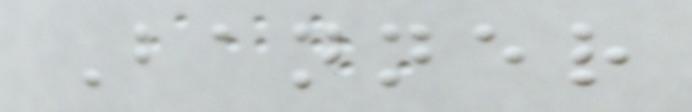Banner
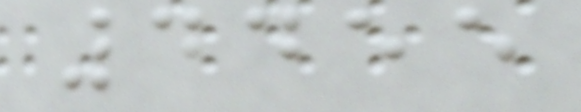4455
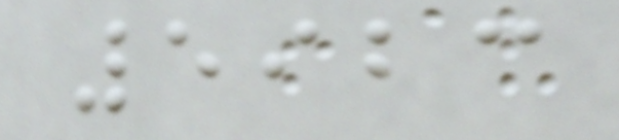5923
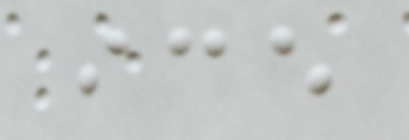ice
